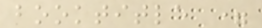booktitle =
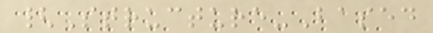{Structure-Based
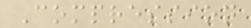Compression
